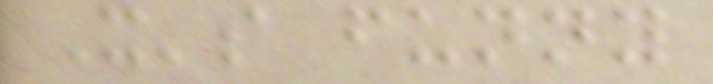It's funny
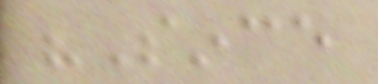"Since
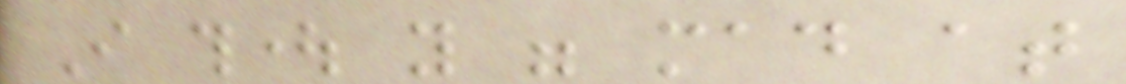I thought you were mad at
